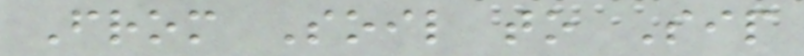From Soil to Sip
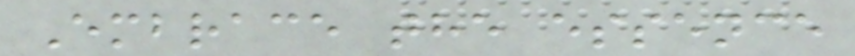Embrace the essence
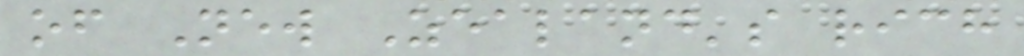of New Zealand's rich
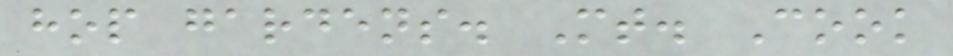hop gardens. Mt. Cook
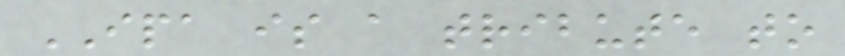IPA is a tribute to
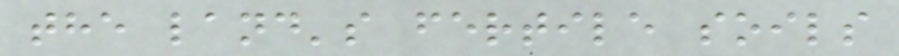the land's fertile soils
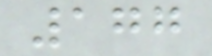177
